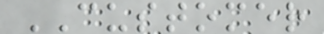CUSTOMER
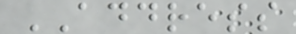ADDRESS
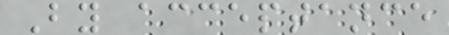By acceptance
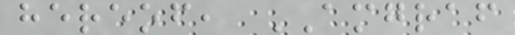hereof, AMGRAF
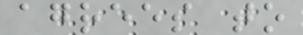agrees to
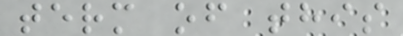term of this
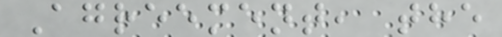Agreement, the
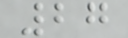27
